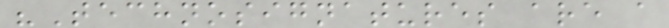"Technosignatures are a
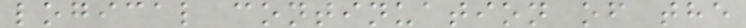logical continuation of the
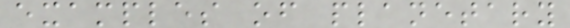examples of planetary
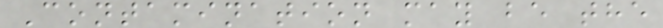Contamination may be the
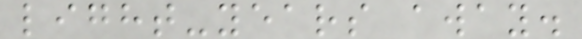light-years away.
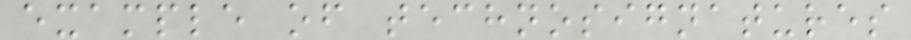example of technosignatures
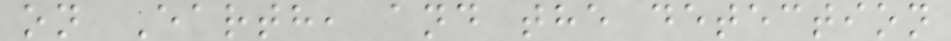on Earth, and the detection
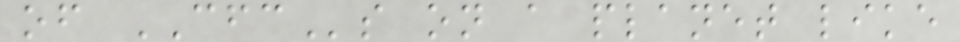of CFCs on a planet like
